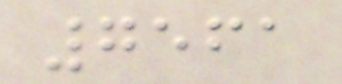7561
